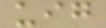uig
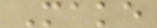Make
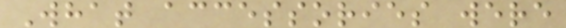What accessories were
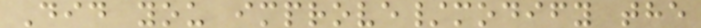Did you improve/modify the
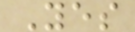Yes
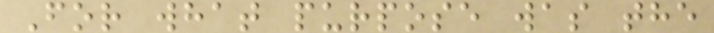For what purpose was the
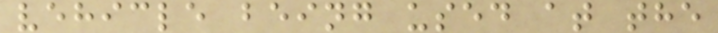vehicle being used at the
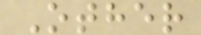Other
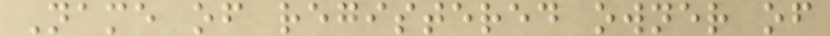Name of registered owner of
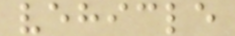vehicle
